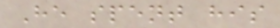He spent his
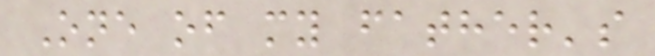One of my father's
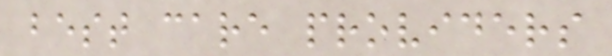best care providers
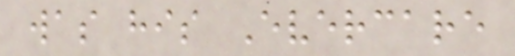was his Evercare
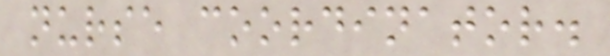nurse coordinator.
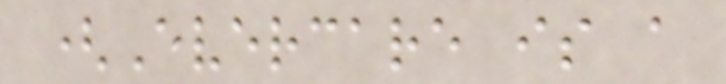(Evercare is a
